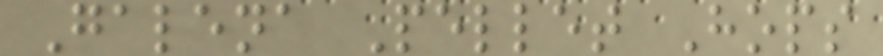Galena Pellet Hops
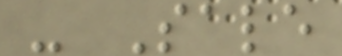- Sale
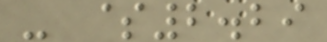- $2.29
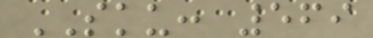SKU: 569
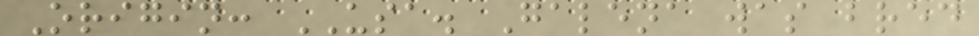Origin: USA. Galena was bred
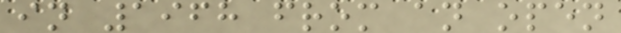in 1968 from an open
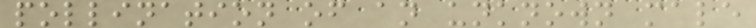pollination of an unknown male
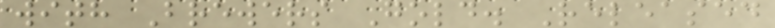with Brewers Gold. Released
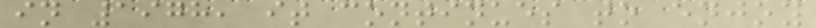in 1978, it continues to enjoy
